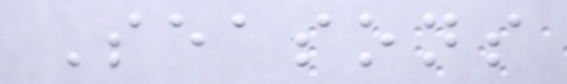Seasons
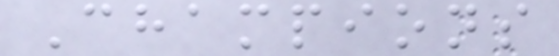Champions
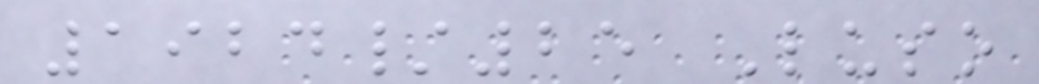1924/25 Luso
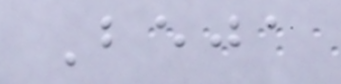Beja
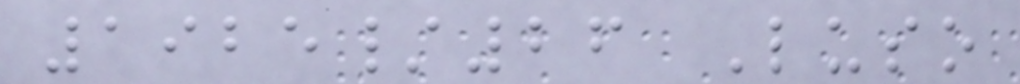1925/26 Luso
